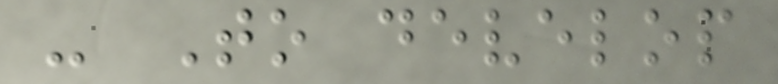- To develop
